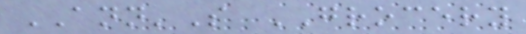ANN'S GROCERY
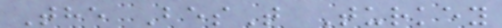The BesT Turkey
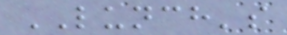LUNCH's
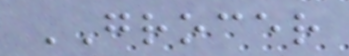GROCER
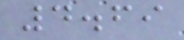4.69
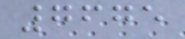7675
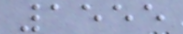1555
